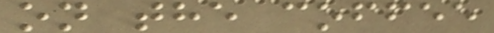on the coffee
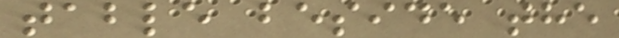table beside the
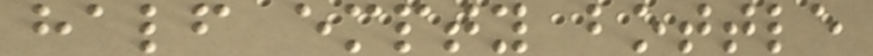half empty bottle
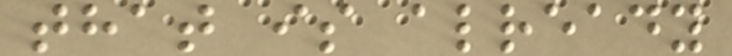that is already
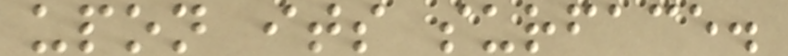upon its surface.
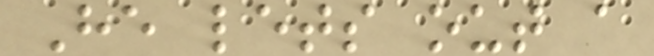He lets out a
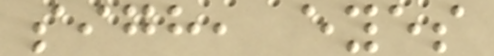sigh, eyes
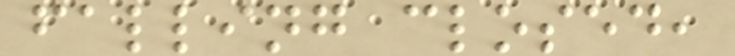falling closed,
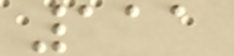111
